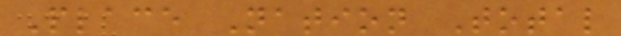Place Nation Total
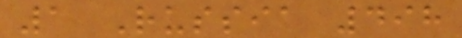1 Russia 498
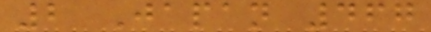2 Japan 467
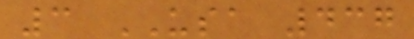3 USA 437
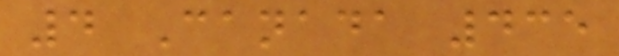4 Canada 435
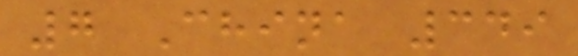7 China 349
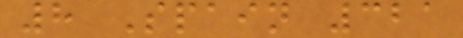8 Spain 321
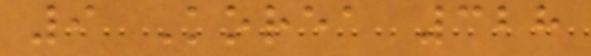9 Korea 328
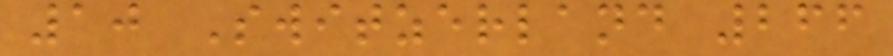10 Switzerland 266
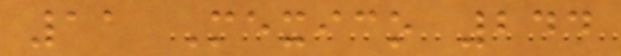11 Mexico 244
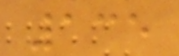135
